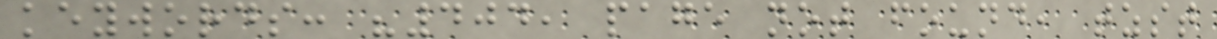keywords: "404, page not found, tzst
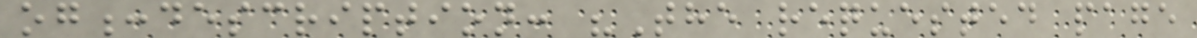og:description: "The requested page
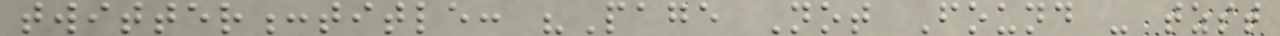twitter:title: "Page Not Found - tzst
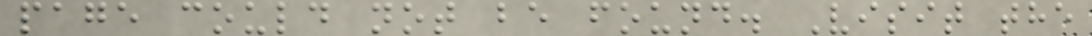page could not be found. Visit the
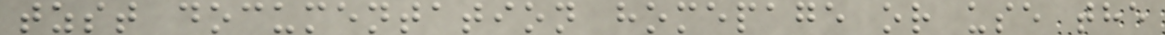tzst documentation homepage or use the
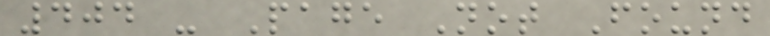404 - Page Not Found
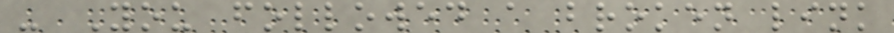- You followed a broken link
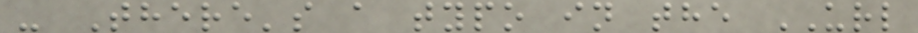- There's a typo in the URL
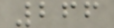266
